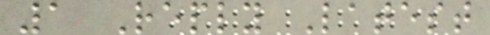1 Reply Latest
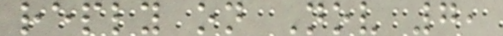reply on Nov 7,
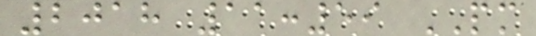2018 11:59 PM
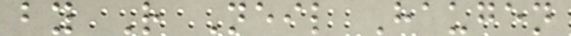by R Neil Haugen
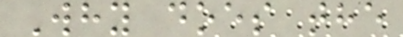Why does the
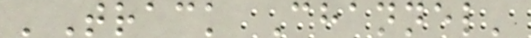'Track Channel'
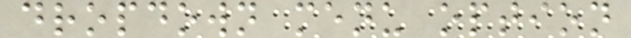dropdown menu option
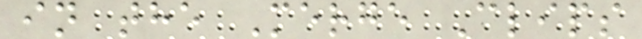in the Merge Clips
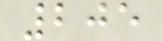205
